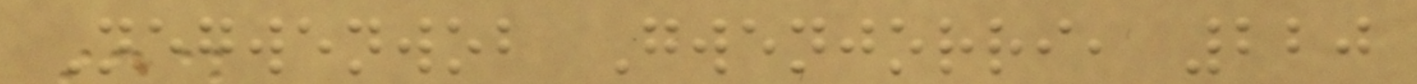Negwenwob Gwenjorri, 220
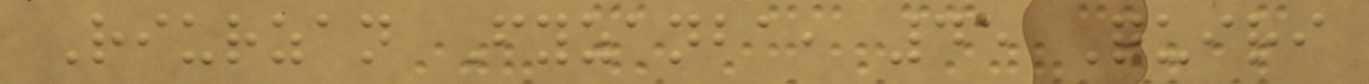Riurzan Fyzanba, 45 Quiri
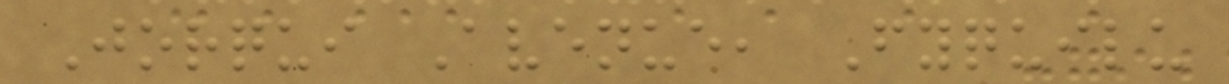Jorqui Avenue, Fyquilu
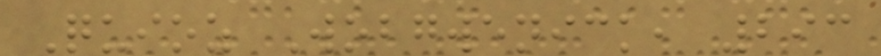Quioz Wobgwenick, 293
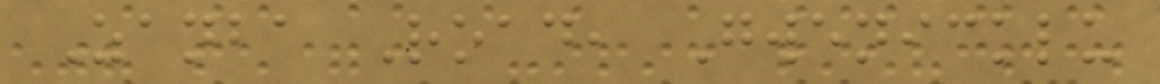Zanba Road, Gwenicklu
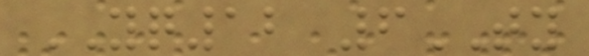YQ12 6TY
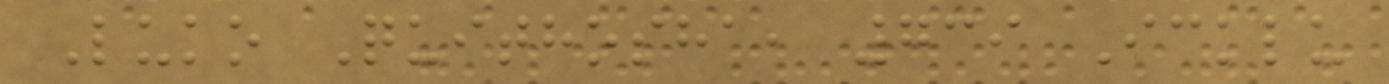Luko Quithosha, 739 Icklu
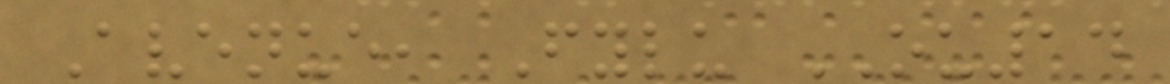Avenue, Fylu OU14
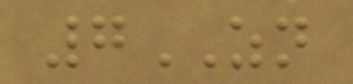7ZN
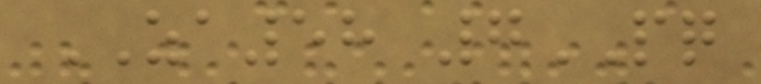ZA58 7PQ
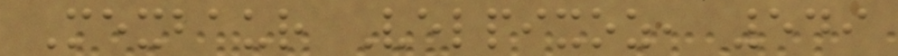Mexbaur Velpixoz, 549
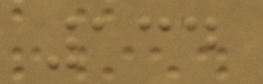134
